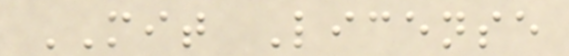MIT License
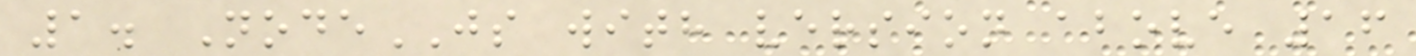1. NodeJS with version above 16
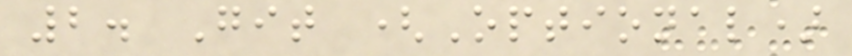2. Git (Optional)
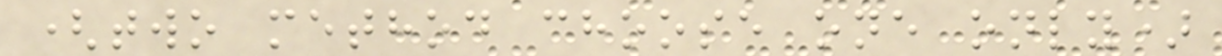(two method choose one only)
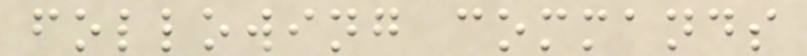following commands
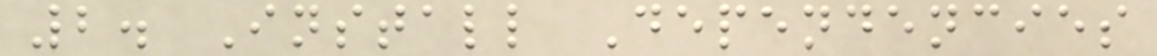2. Install Dependencies
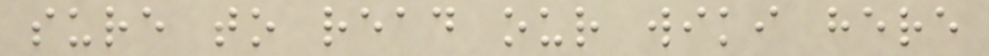sure to read our wiki here
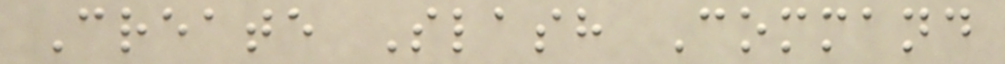Create Slash Command
